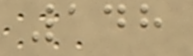148
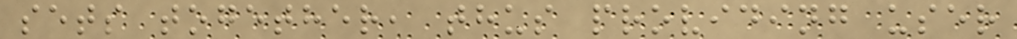sets together, thus providing user
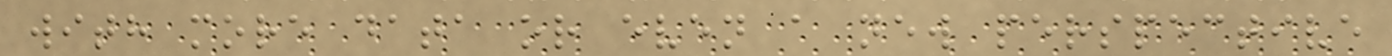with more data or even a new perspective
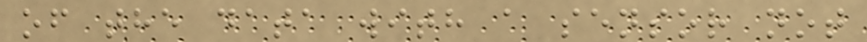of the data with a sensor not
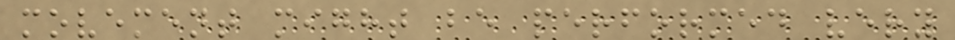movement might be performed very
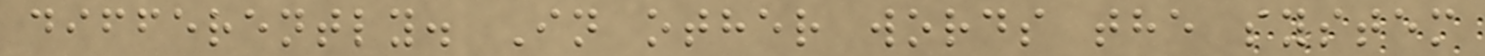differently. In other words the system
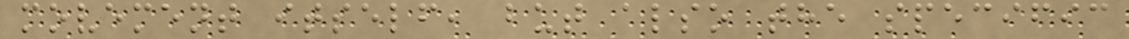movement itself, but also the specific
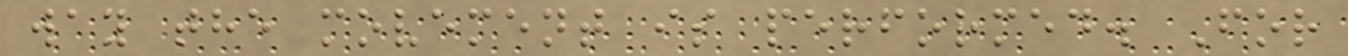way the movement is performed. For
